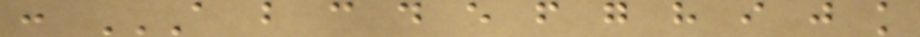: A B C D E F G H I J K
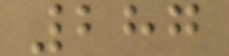287
